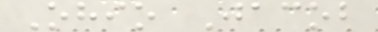Ohio Jacob
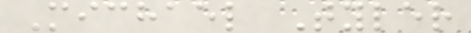Michael Tyler
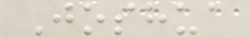Joshua
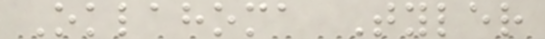Oklahoma Tyler
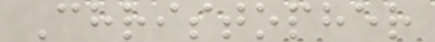Christopher
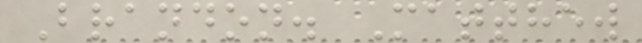Brandon. Matthew
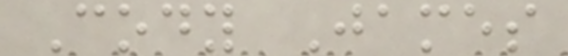Cody James
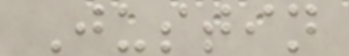Justin
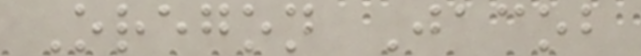Oregon Jacob
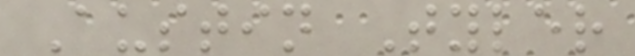Austin Tyler
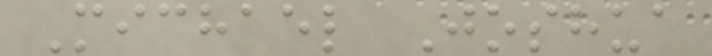Michael Joshua
